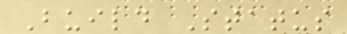Build Status
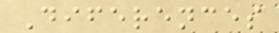Diferences
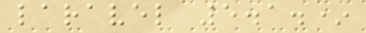laravel 5.1.*
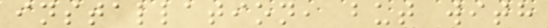installation, but with
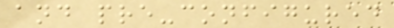and pre-configured
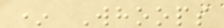* Whoops
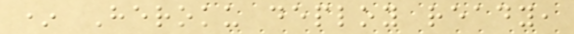* Heroku deploy ready,
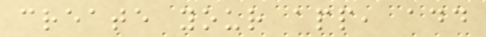create your app, add
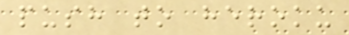push to heroku
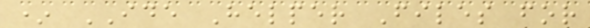* IDE Helper Files for
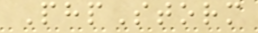PhpStorm
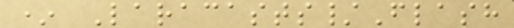* Laracasts/Flash
